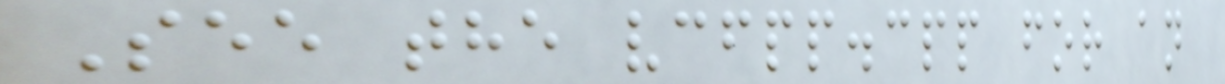See the vcfpp.cpp for an
